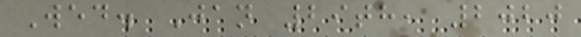Wed. Jan 29th, 2020
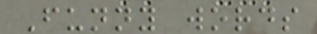Funny words
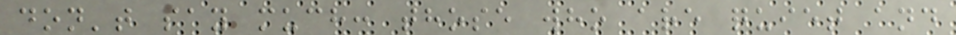don't say much: those who are quiet and
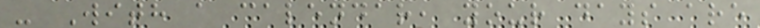- With a calendar, your days are
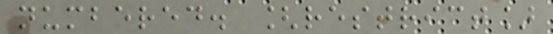numbered. [restrict]
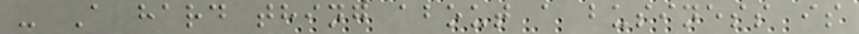- A hard thing about a business is
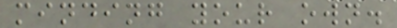minding your own.
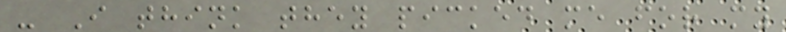- I think they picked me for my
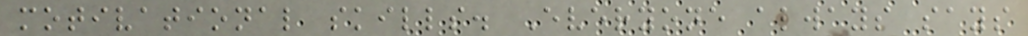motivational skills. Everyone always says
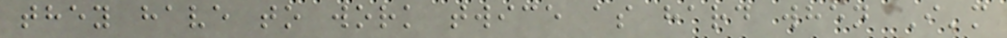they have to work twice as hard when I'm
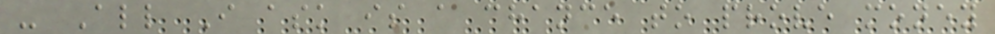- All I ask is a chance to prove money
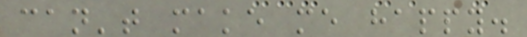can't make me happy.
